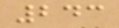243
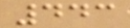443
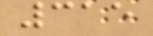315
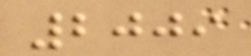2009
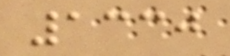1330
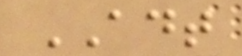ADT
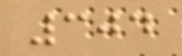304
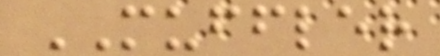MUFFLER
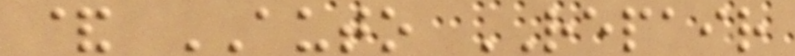& AUTO REPAIR
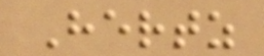Hertz
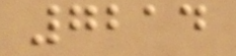7214
